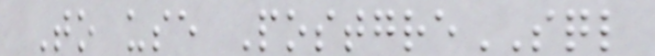To use PostgreSQL
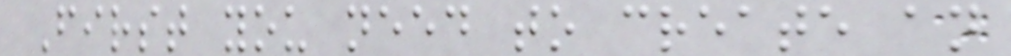First you need to create an
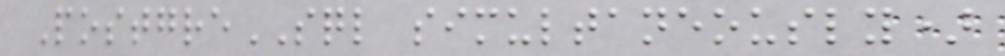PostgreSQL simultaneously)
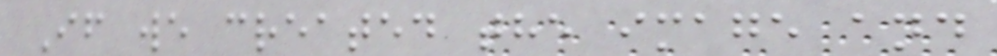If we created the image and
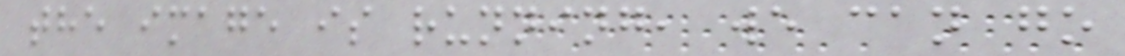the image is running, we can go
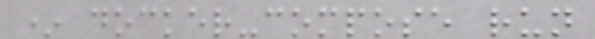* docker-compose run
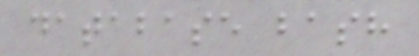database bash
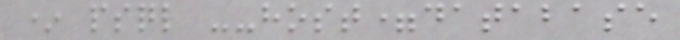* psql --host=database
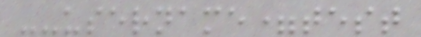--username=test
